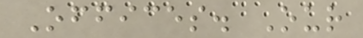Offices. Our
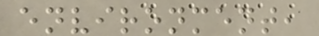environment,
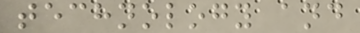technology and
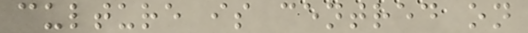culture is centred on
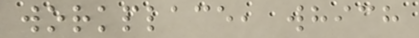workplace, which
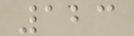123
